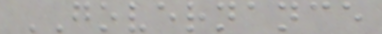GOVERNANCE
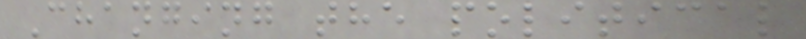Changing the political
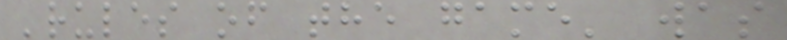'rules of the game' was
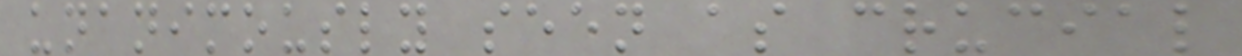unanimously seen as crucial
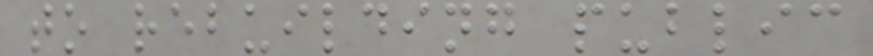to rebuilding public
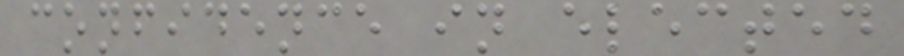confidence in elected
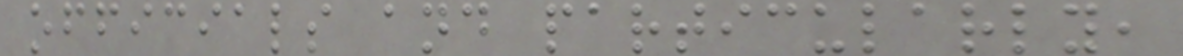officials and particularly,
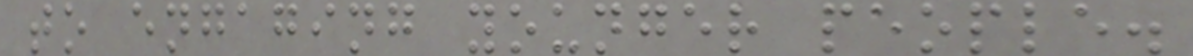to engaging younger people.
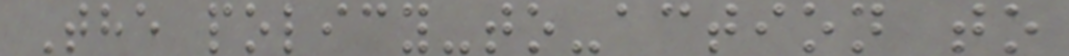The policy-to-action to
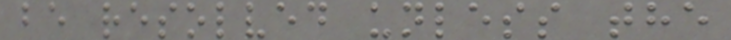be resolved unless the
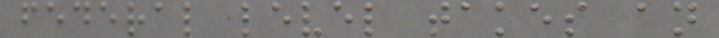federal level takes an
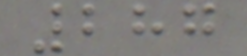287
